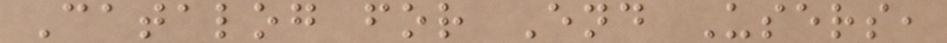Catalog for End Users,
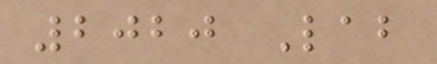2020 Lab
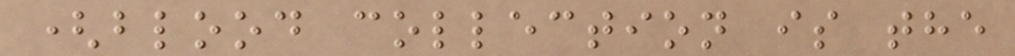(blood collection is the
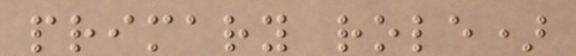primary role)
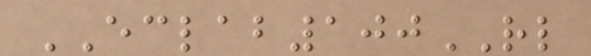ECLAB100RL
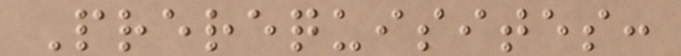Prerequisites:
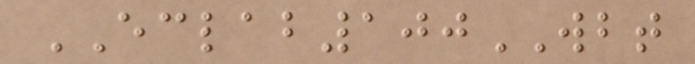ECLAB100WBT
